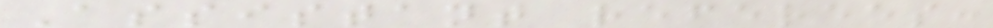Assistant referees:
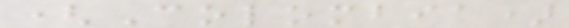(Colombia)
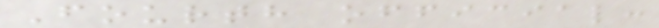Fourth official:
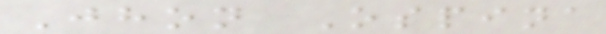Jhon Ospina
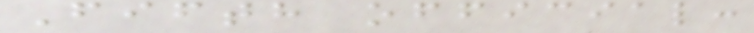Fifth official:
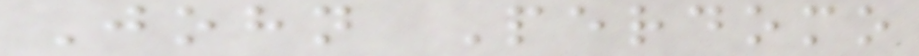John Perdomo
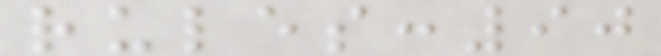rules:90
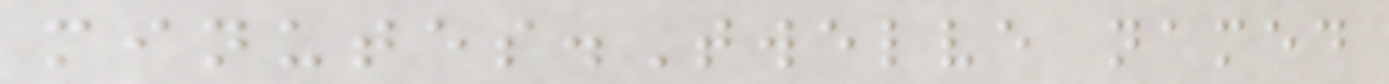minutes.Twelve named
